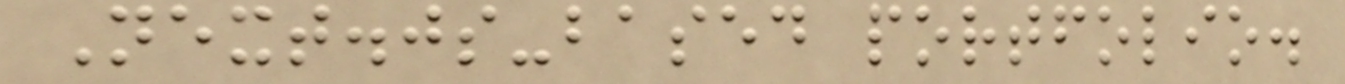Next.js-based portfolio.
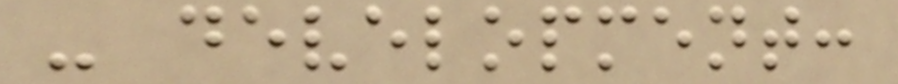- development:
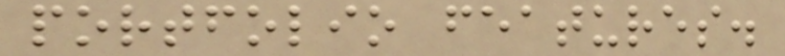portfolio features.
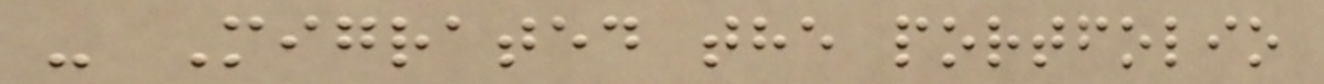- Migrated the portfolio
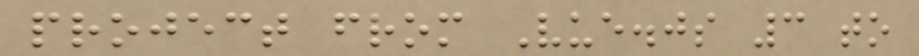project from Vue.js 3 to
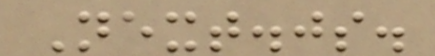Next.js.
